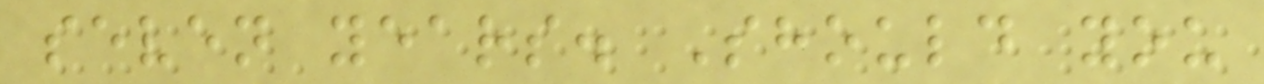seven years. Should you
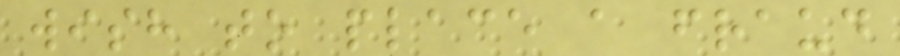wish to place a fraud
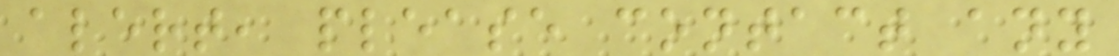alert, please contact any
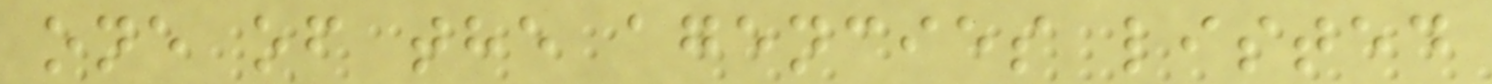one of the agencies listed
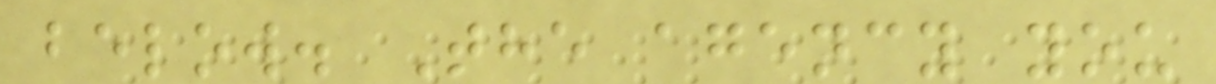below. The agency you
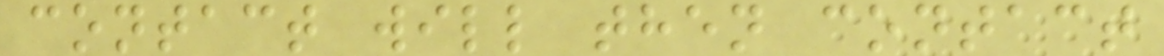contact will then contact
